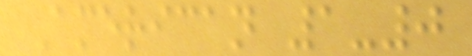American 1-0
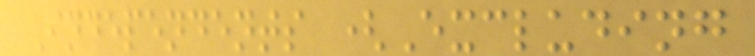Independents (Excluding
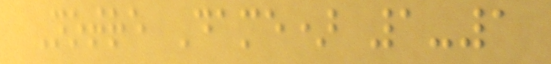Notre Dame) 1-1
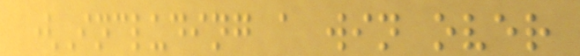(Including a win over
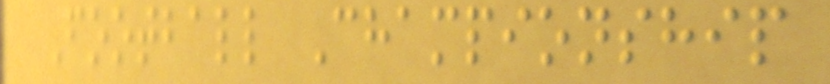Football Championship
